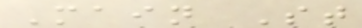Main St
